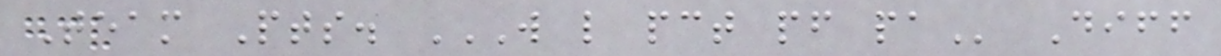Team Pts. W L PCT PF PA Diff
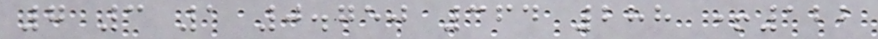7 3 1 0.750 364 288 +122
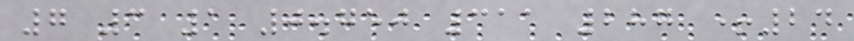7 3 1 0.750 311 287 +24
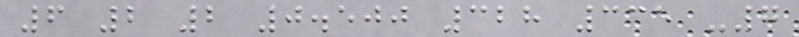6 2 2 0.500 328 335 -7
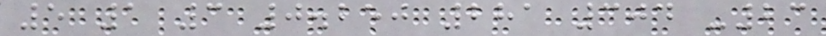5 1 3 0.250 281 304 -23
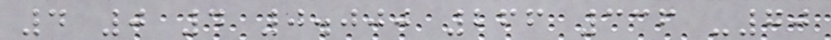4 0 4 0.000 266 336 -70
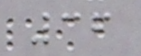36
